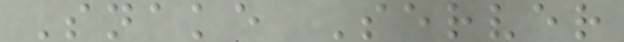Snake Server
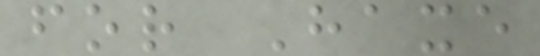for Haxe
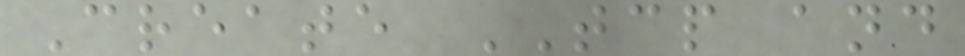Create TCP and
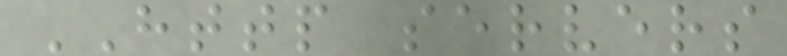HTTP servers
